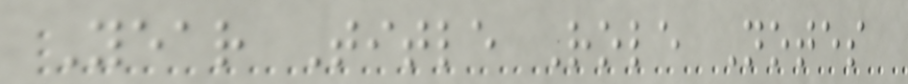Year Title Role Notes
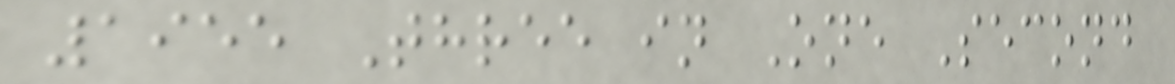1955 Three in One Second
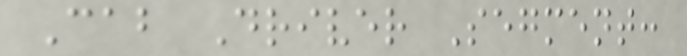Cab Driver Segment:
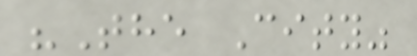"The City"
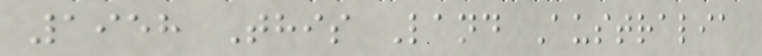1958 This Land Australia
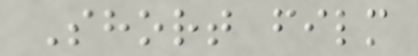Short film
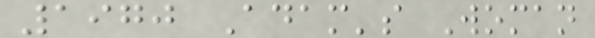1970 Adam's Woman
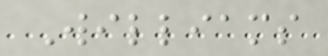Williams
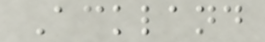Ackland
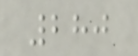280
